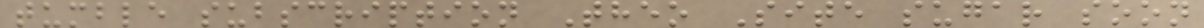tumble subscription Theo Site sugar soon
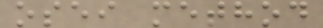osei method
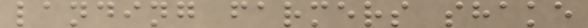landing farmers shake
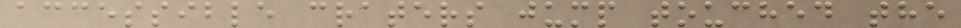accessible craters jump touched the
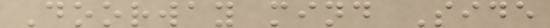Doorway mind Side
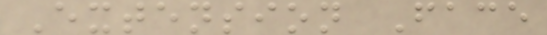Extension Face
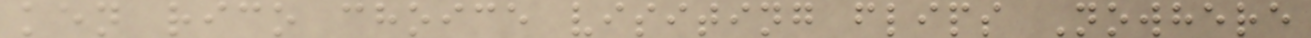ken rico choice visiting flips Nowhere
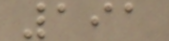191
